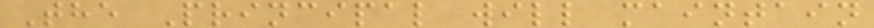The Principal will maintain
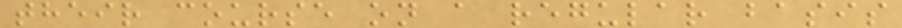their course on a regular basis
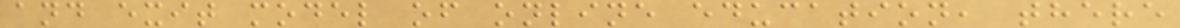and exit model of online education, there
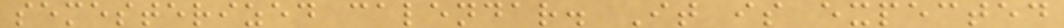semesterized calendar. It is expected
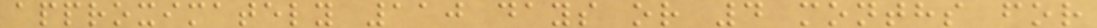approximately 110 days or 4 months for
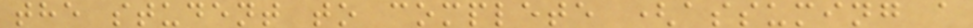the student to complete (assuming a
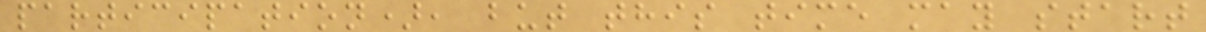participation), but this time may start
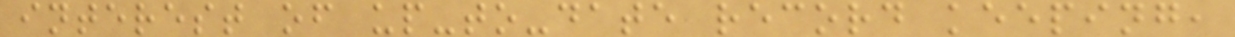interest of up-to-date record keeping,
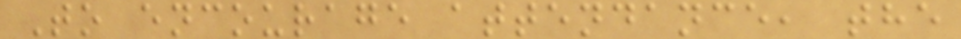To encourage attendance, the
